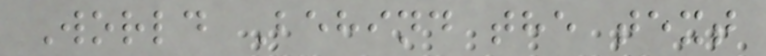World Behind the text
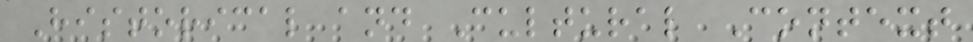Historical and Cultural Context
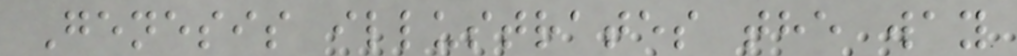Genesis illustrates the way
